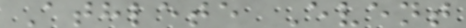Athlete Event
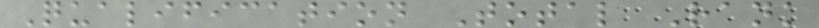Qualification Total Rank
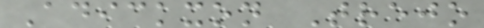Adickxon Trejo
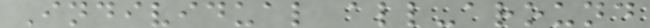Individual all-around
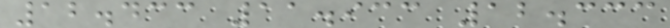12.433 11.933 12.333
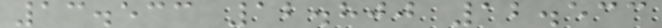13.533 12.800 12.533
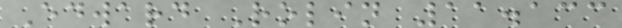Edward Rolin 11.133
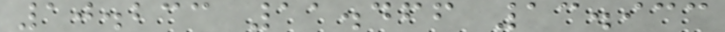10.233 11.466 13.933
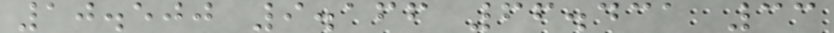10.500 9.166 66.431 33
